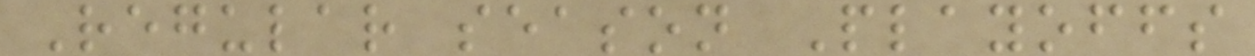Regular season Playoffs
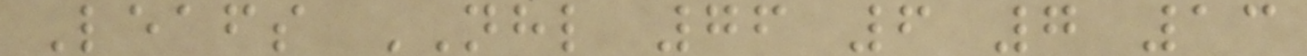Leafs NHL 76 6 7 13
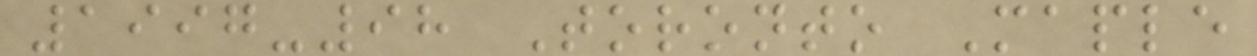1997-98 Toronto Maple
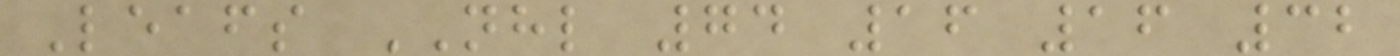Leafs NHL 74 16 16 32
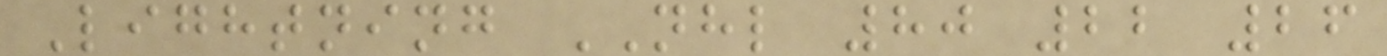Lightning NHL 80 22 26
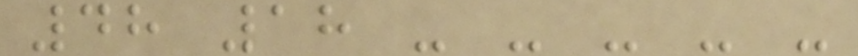48 18 - - - - -
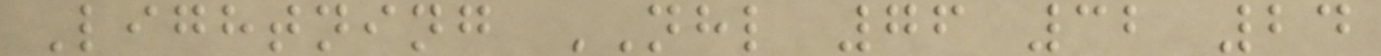Lightning NHL 76 32 24
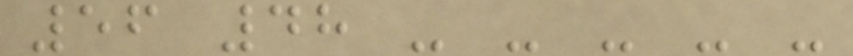56 48 - - - - -
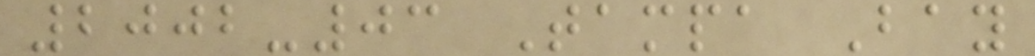2002-03 Tampa Bay
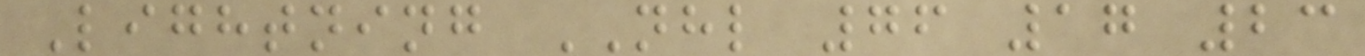Lightning NHL 76 17 23
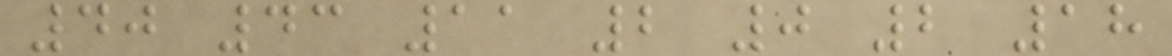40 43 11 2 0 2 18
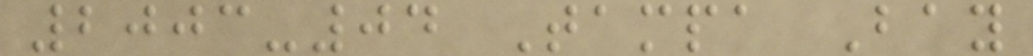2003-04 Tampa Bay
